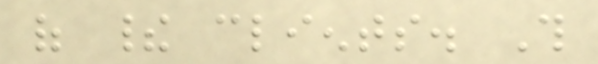of their clients. This
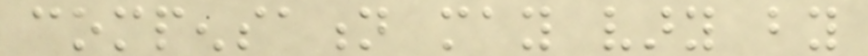compensation may vary by
